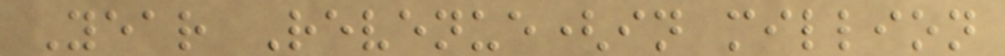Year Revenue(in million
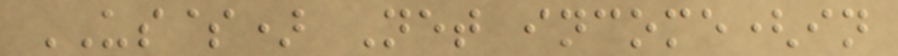US$) Net income(in
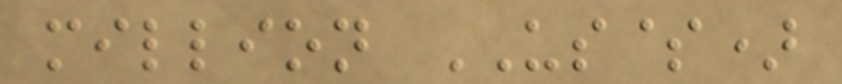million US$)
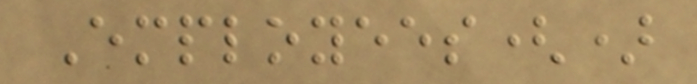Employees()
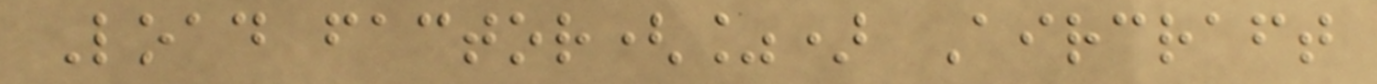Load factor(%) Aircraft
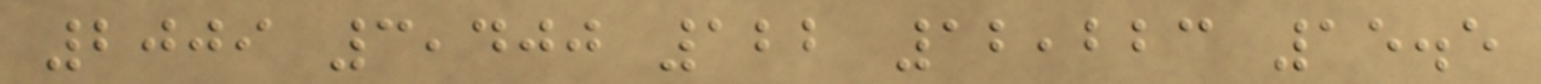2009 3,400 122 12,223 15.5
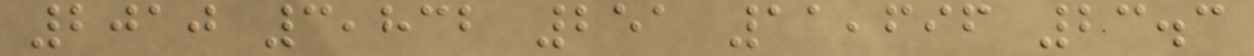2010 3,832 251 11,696 23.3
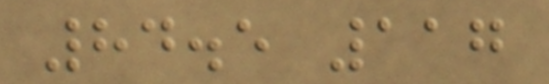84.5 117
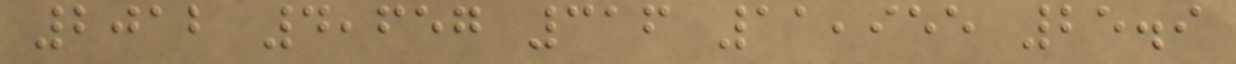2012 4,657 316 11,955 25.9
